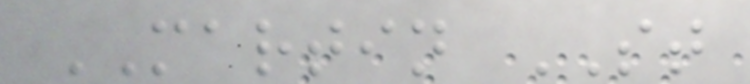MARTIN ST
